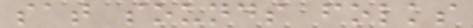sat sounds folks
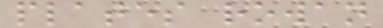plates rowan
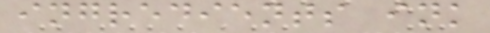ingredients ink
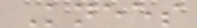Knees
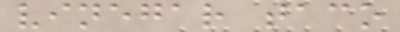vinegar taco
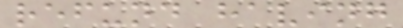refund having
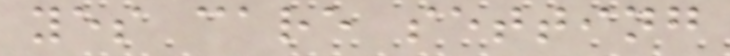yes care setting
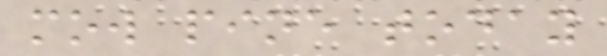mow pine today
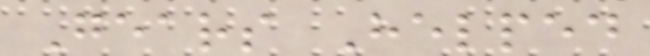Gears Helped
